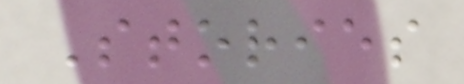Stories
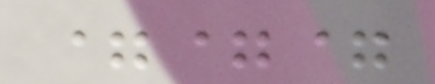===
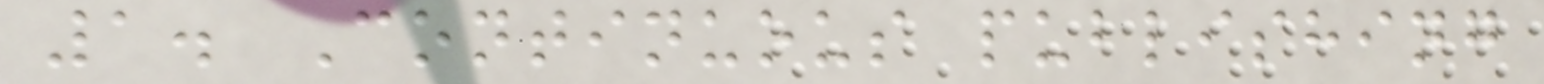1. Continuous publishing
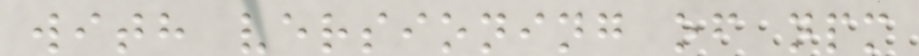with versioning of npm
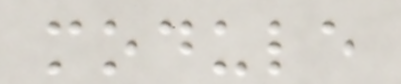module
